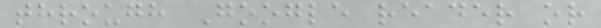through Google reader or
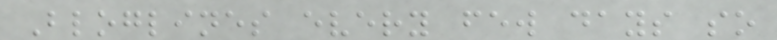Bloglines every few days so
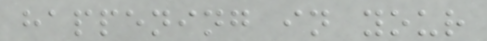happening in your
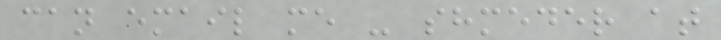can email me - shmeder at
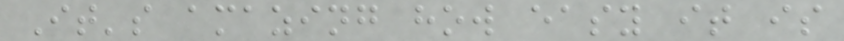It's amazing how easy it is
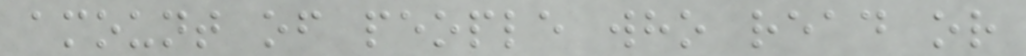amount of people who read or
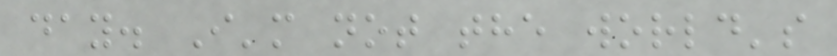day. I'm not the world's
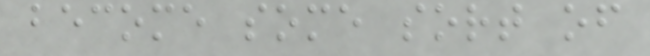become some sort of
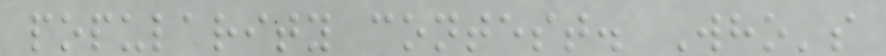popularity contest. Who's
